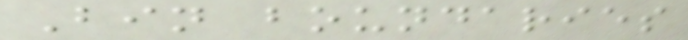Bin boundaries
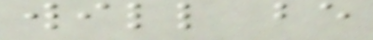will be
